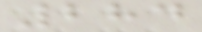284
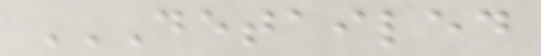DETAILED
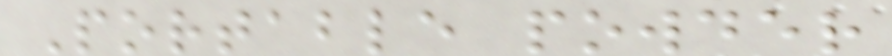Portable powder
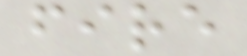fire
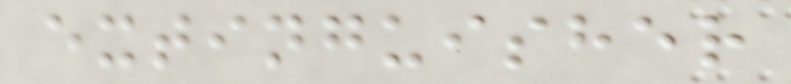extinguisher
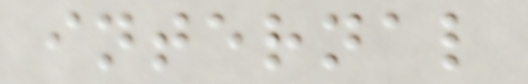internal
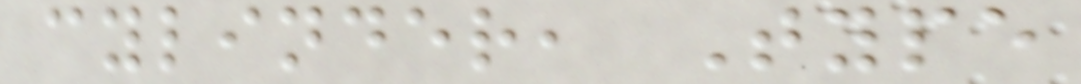cylinder, Type
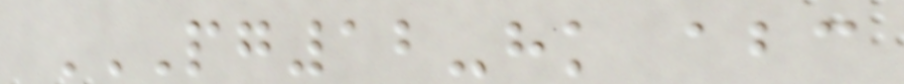PG12-HK ABC
